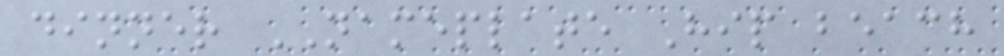dinner NAMEPLATE Hip beach
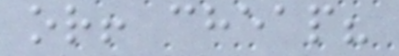or! cheap?
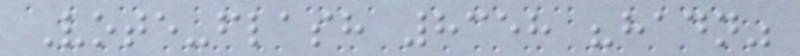Vote-flash 8358 "hadn"
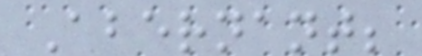Abernant;
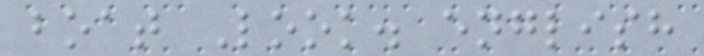boat Look. english
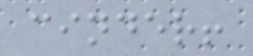cinder!
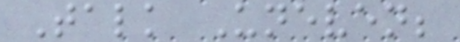Talk Uneven;
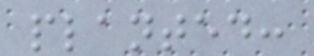planted:
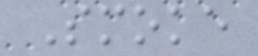Smoke
